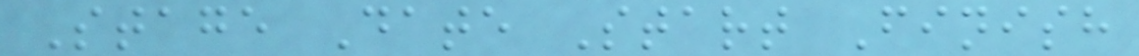Stage Date Start Finish
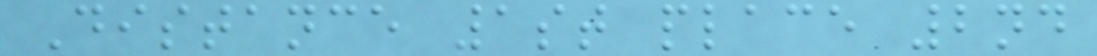Distance 1st place 2nd
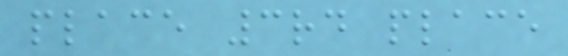place 3rd place
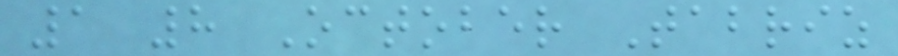1 8 October Tabriz
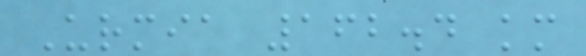Urmia 162.4 km
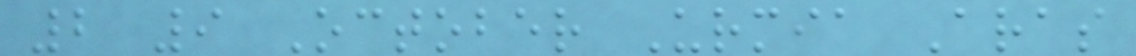2 9 October Urmia Aras
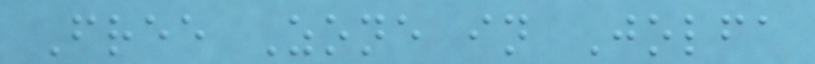Free Zone in Jolfa
